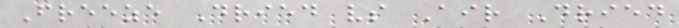Freeze Dried vs Air Dried
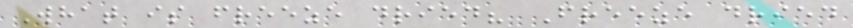What is freeze dried? Freeze dried
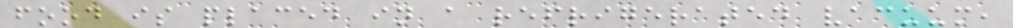food is placed in a refrigerated vacuum,
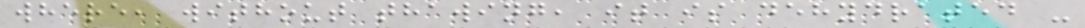where, without thawing, it is dehydrated -
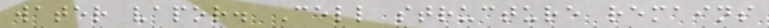water vapor. Cell structure remains
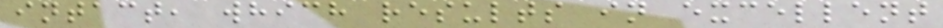intact, which results in excellent
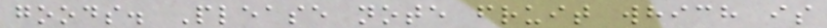goods. Please note fruit which is
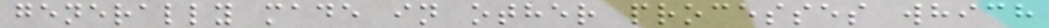generally made in other processes which
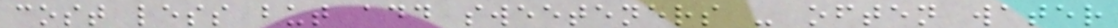cost less but add sweeteners - often water
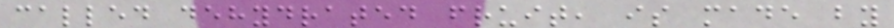called dehydrated fruit, is made by
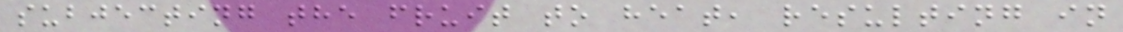subjecting the fruit to heat, resulting in
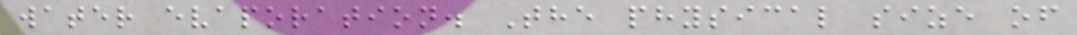water evaporation. The physical size of
